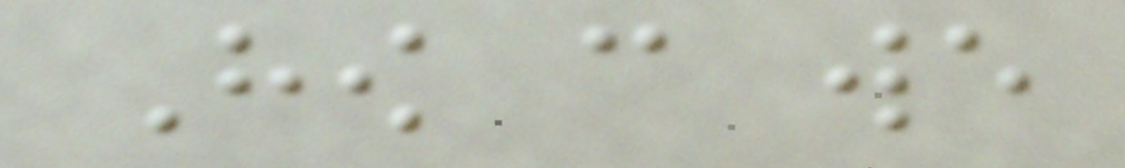How can we
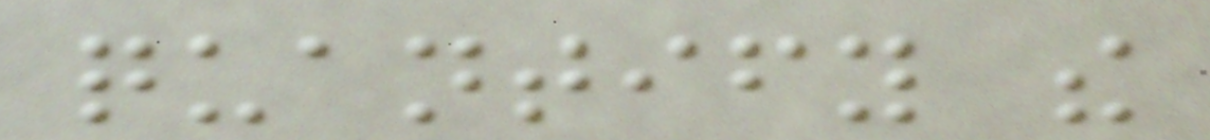quantify the
